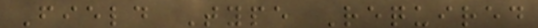Field Type Required
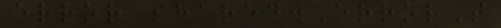error shared.ErrorT
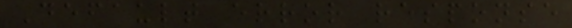Default error response
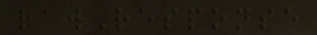rawResponse
